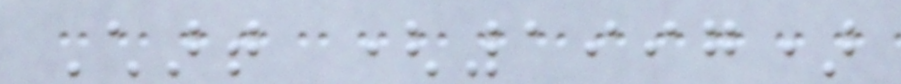Chart (1997)
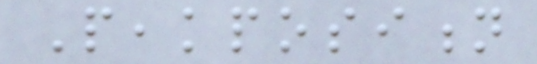Peakposition
